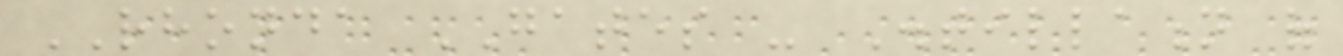RHONDA GATES - Distillation of
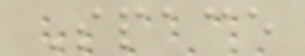Space
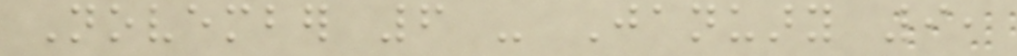November 6 - January 9,
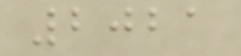2021
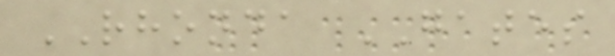RHONDA GATES
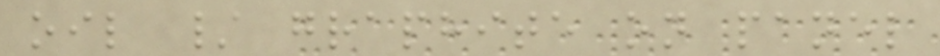oil / graphite on panel
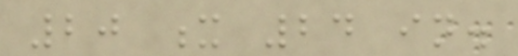20 x 24 in.
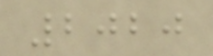2020
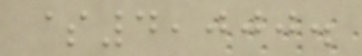$4,000.
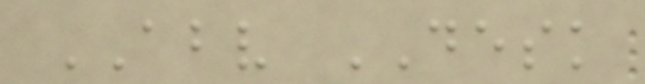ABOVE DESK
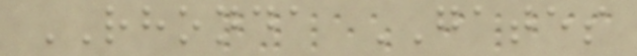RHONDA GATES
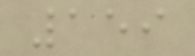159
